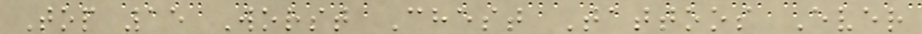Top 15 Worst Chest Tattoos Ever
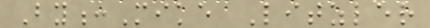By:Mike Litzler
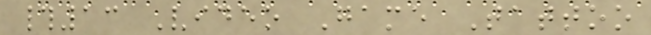#13 Video Game Tattoo
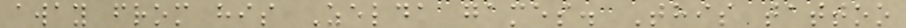away from his Zelda games. This tattoo
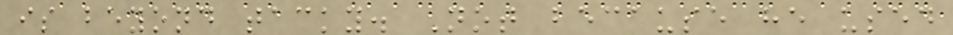is beyond tacky. Not because he used
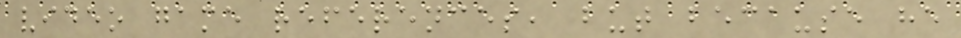video game references, but because he
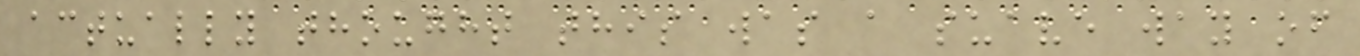actually thought this was a suave way of
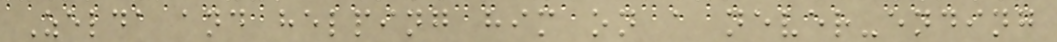Zelda and helping him on a never-ending
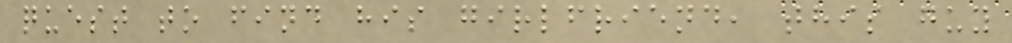quest to find his girlfriend, this guy
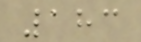183
